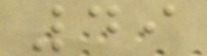49
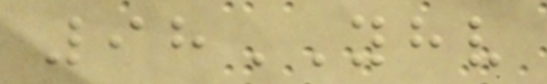98YHV
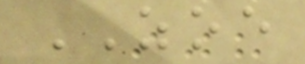ZOE
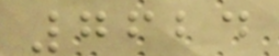7624
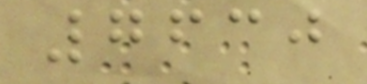7630
